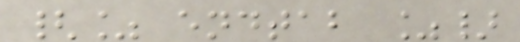{% endtab %}
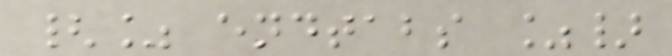{% endtabs %}
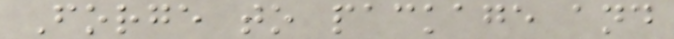Forge to package and
